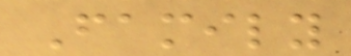Family
